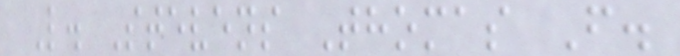L. Stevens Thomas F.
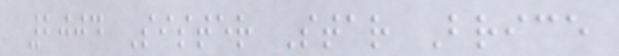2004 Sister Star Brice
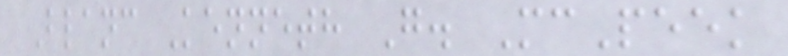Blanc Kenneth G. McPeek
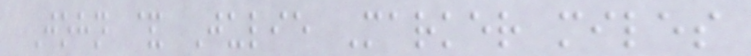John & Julie Marker miles
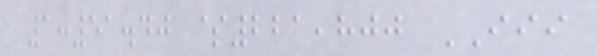1:51.40 $221,800 III
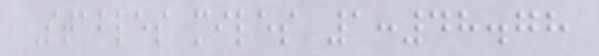Stables miles 1:48.78
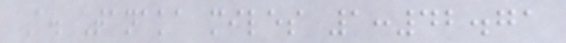A. Tanaka miles 1:42.71
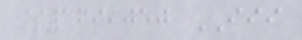$169,050 III
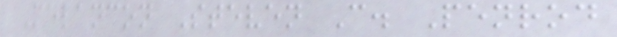Melancon Steven C. Penrod
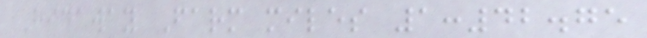Hidaway Farm miles 1:42.75
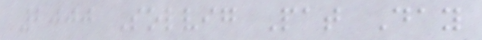2000 Solvig Pat Day
